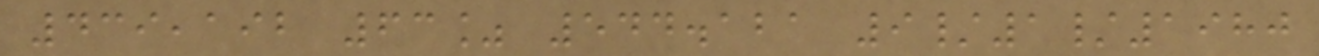439,192 63% 544.121 9/1/1980
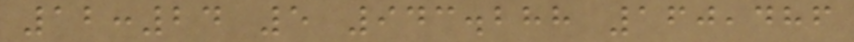12:24 5 943.288 160,486
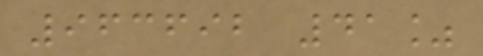963692 41%
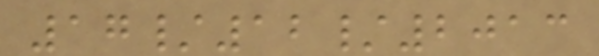17/12/2013
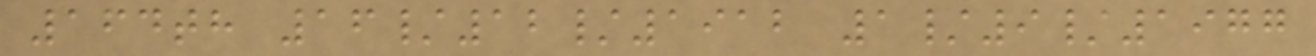164th 16/12/1912 1/9/1977
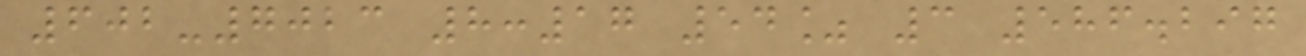602-7023 8:17 54% 3 586.297
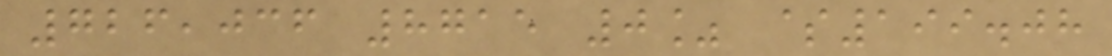726,036 8715 0% $199.08
